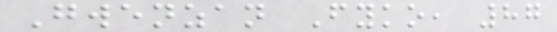Gwenzan Fyko, 87
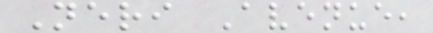Neri Avenue,
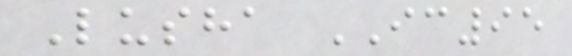Lusha IC95
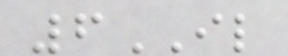6IL
